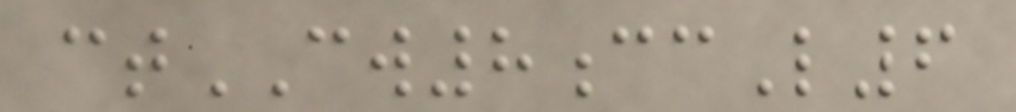ctCW8ccL6
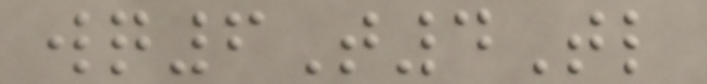wq6T4Tl
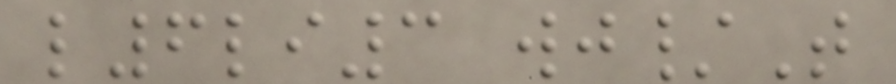l6li3 wj/T
